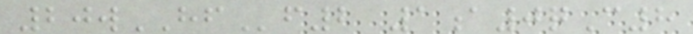20wHFf2 1a0qC8
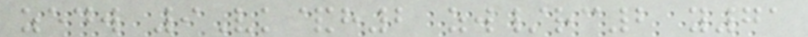zedw 9Vk&h2 zw/rc2 y71
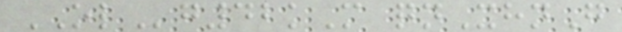OLg42kM qnXhnG
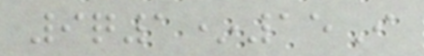9q1*15I
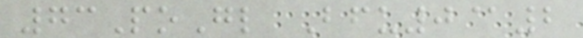73PoGl Bfu0@2
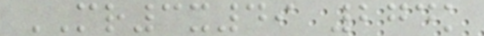MR3x49 274k
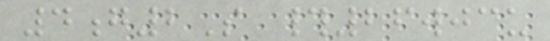4g2S #26wjcu
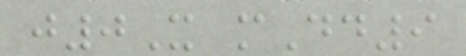j0X mDd9
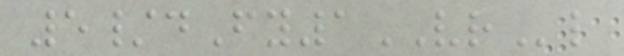5/dFy1VRl
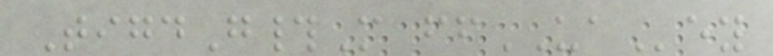TigdG#M ffUAey
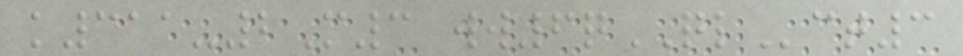k311-2M3 ww6qQLct3
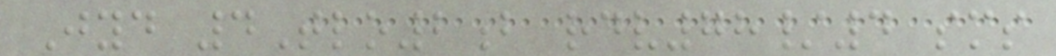Jyd 4Tlo2b rdv78/4 sms
